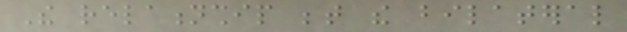The relationship between the bilateral
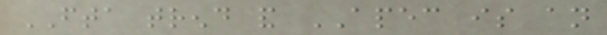FTA trend and APEC is an
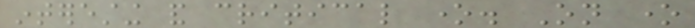interesting and critical one. On one
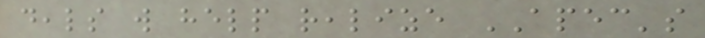deals will help realize APEC's
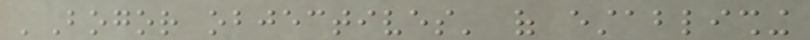'Bogor objectives' of establishing
